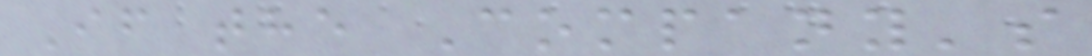If the Company's
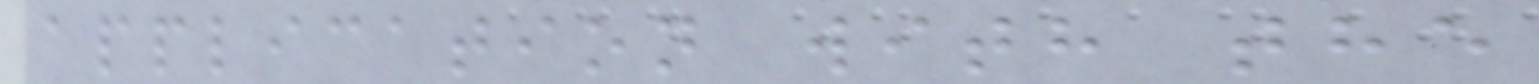application with the
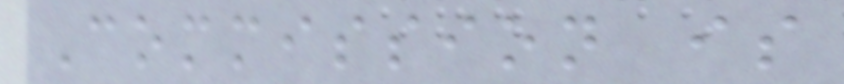Commission is
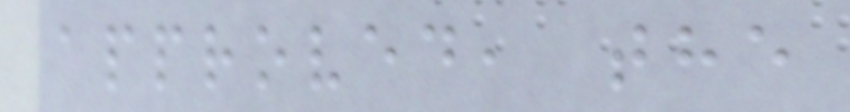approved, the
